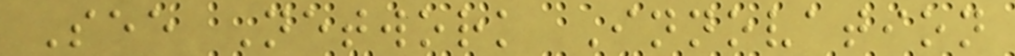See Network Innovation
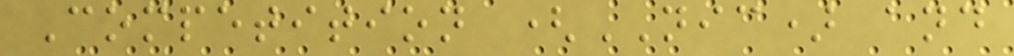Competition (NIC) and
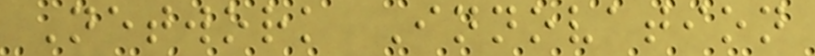Network Innovation
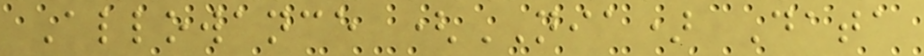Allowance (NIA) Data
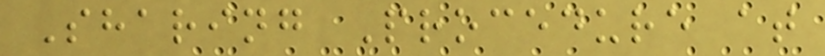Sharing Procedure at
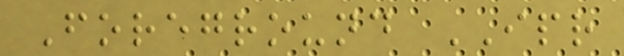Foreground IPR
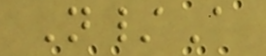N/A
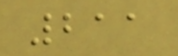211
